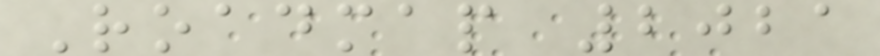Roadmap 2021
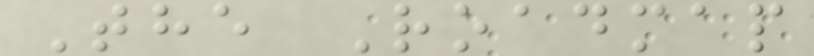The Roadmap
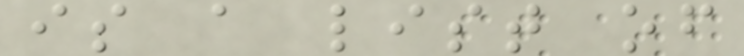is a list of
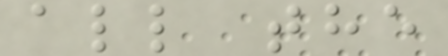all the
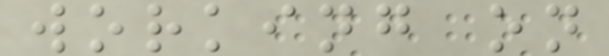working on
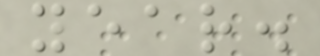year.
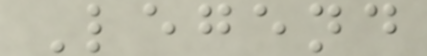Legend
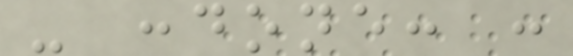- :done: :
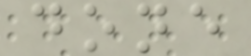done
